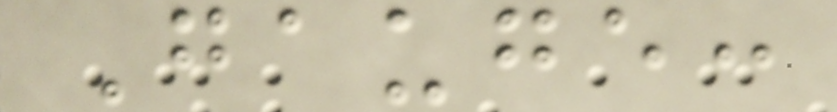Gauge:
